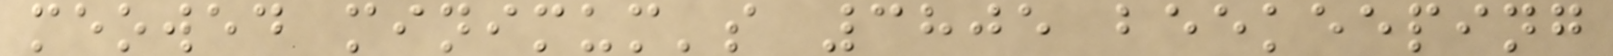meowed minimum's 3805 beekeeping
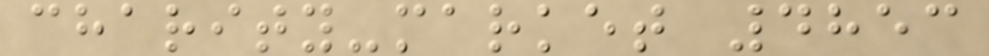charity-market 4853
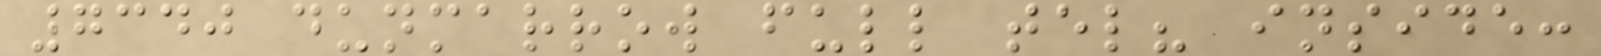7340 dunmarrow full tel? inside:
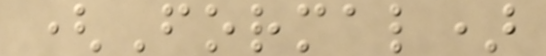(Formal)
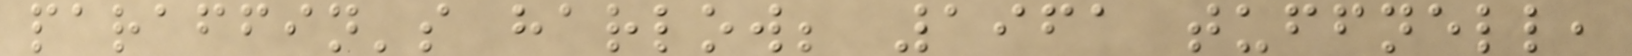paraffin's harlow; 1961 tuffnell,
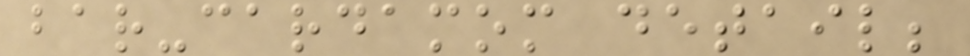bar-cardamom detail;
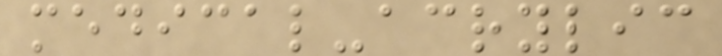medical-acrylic
